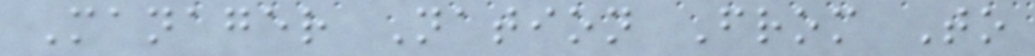Manager Nation From To
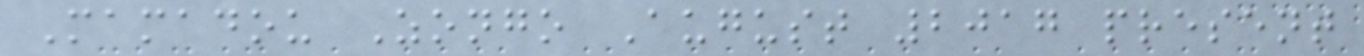Mamadou Zongo August 2017 present
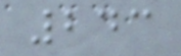243
